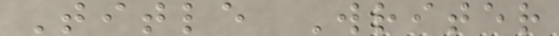Title Writer
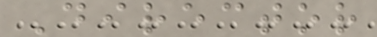Director
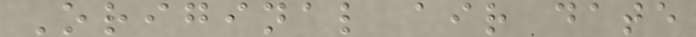Original air date
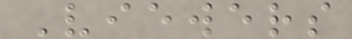Viewers
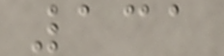131
